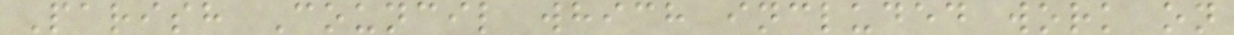Parish Council which included work on
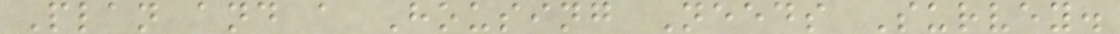Plan and a Housing Needs Survey.
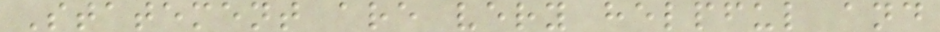Statement are very helpful and
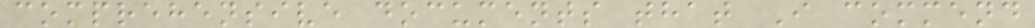comprehensive documents that I commend
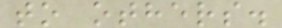to others.
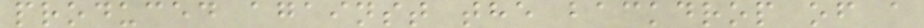produced against the backdrop of a
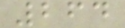264
